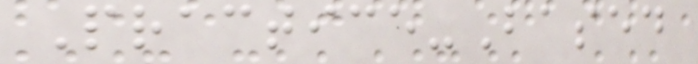Practice-Based
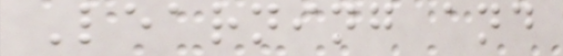Learning and
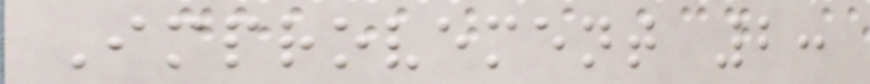Improvement 2:
